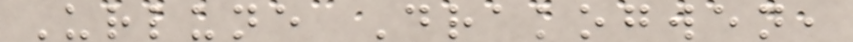Urlune Drakogwen,
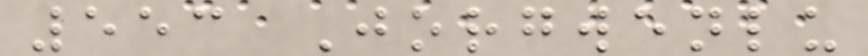553 Jorgwenlu
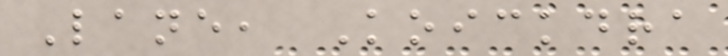Lane, Koickdra
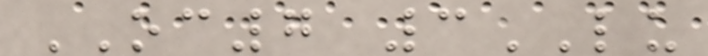OC7 3LU
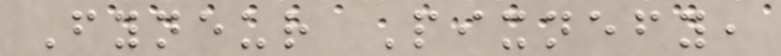Fyneur Pixnefy,
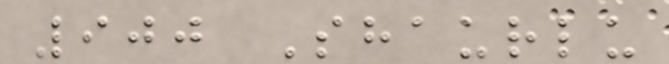900 Shaurlu
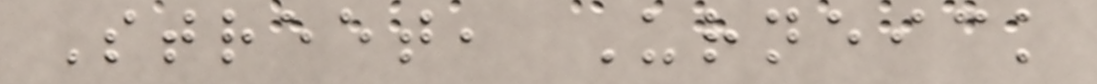Street, Urneick
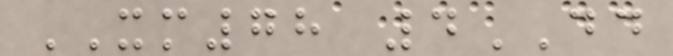XM78 4DD
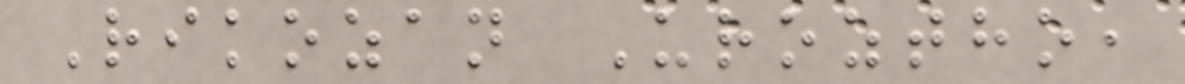Rikozan Uroztho,
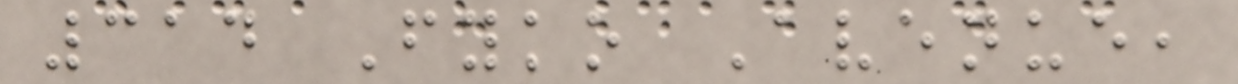314 Fyko Avenue,
